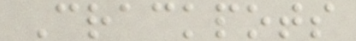Crackpots
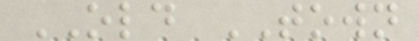OLD TOWN
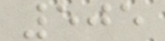505
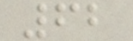62
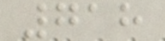718
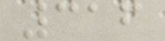316
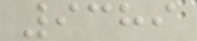9389
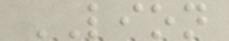LION
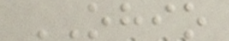OHIO
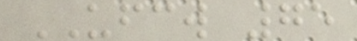UFCW 75
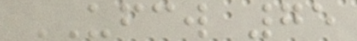UFCW 75
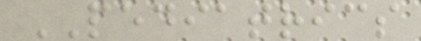PEDIATRICS
